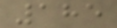185
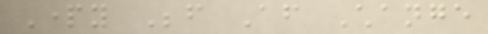Party Before After Change
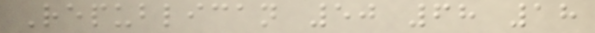Republican 50 68 18
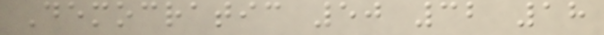Democratic 50 32 18
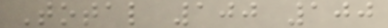Total 100 100
